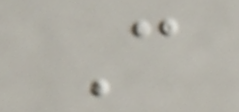C
